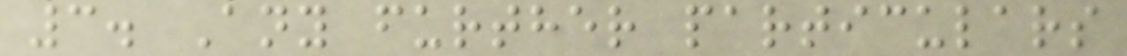3. Any further particulars
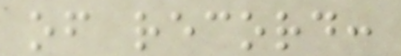of record:
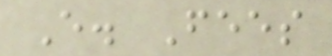E. Fees
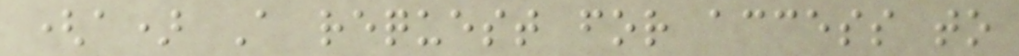(a) A request for access to
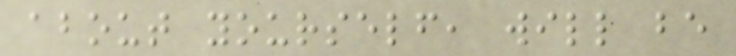about yourself, will be
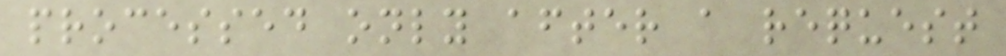processed only after a request
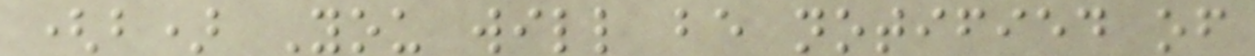(b) You will be notified of
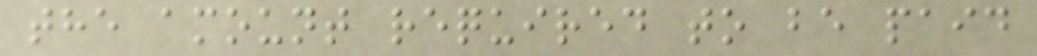the amount required to be paid
